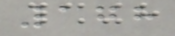178
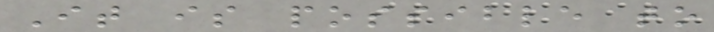It is possible to
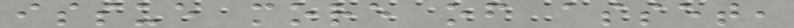issue more of asset,
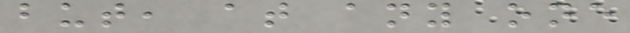but, at any one
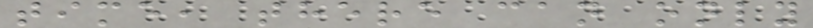time, there can only
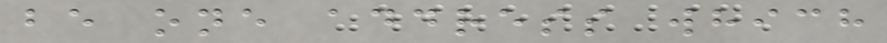be one address which
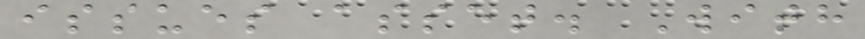issues asset. With
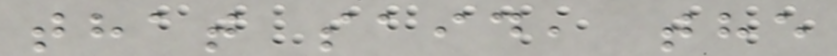that said, the
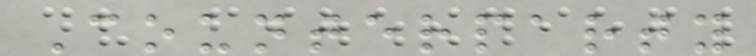Counterparty
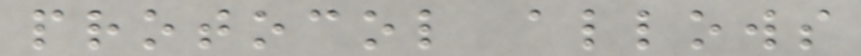protocol allows
